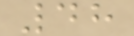48
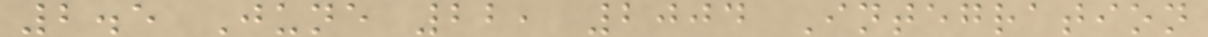2.5 June 22, 2004 Integration
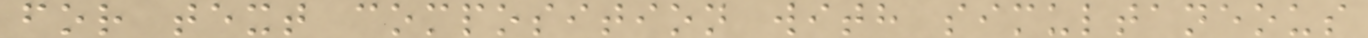for text composition with simultaneous
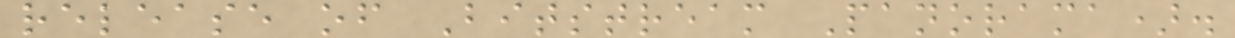release of Bitstream Panorama).
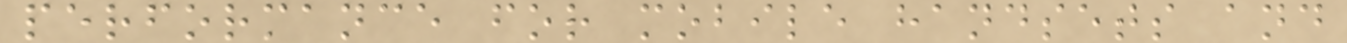performance for mobile handsets and
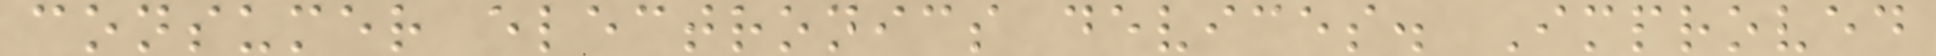consumer electronics devices. Improved
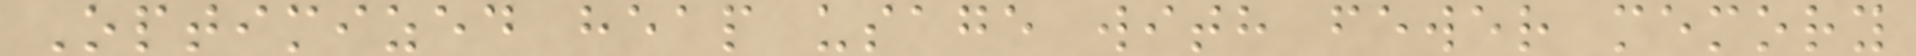Optimized heap usage with fewer memory
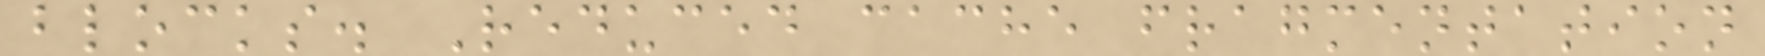blocks. Reduced cache fragmentation
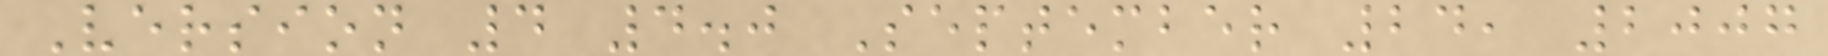Version 4 4.0 September 24, 2007
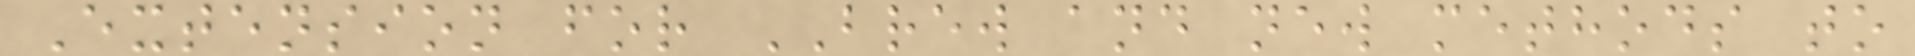Extension for BREW and new methods to
